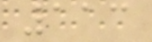113
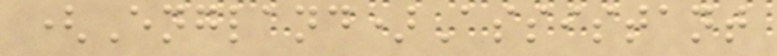(England)Assistant
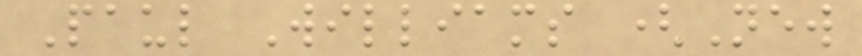Paul Williams (New
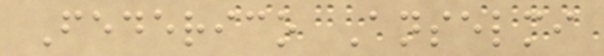Federico Anselmi
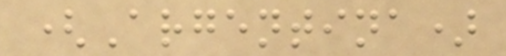(Argentina)
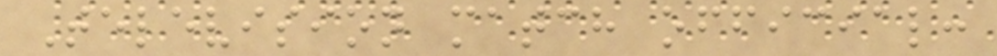Television match official:
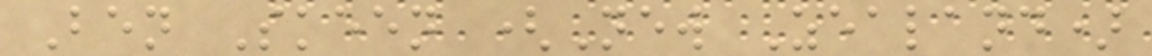Ben Skeen (New Zealand)
